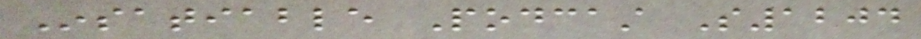Insatiable Podcast S1204
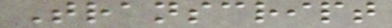Transcript
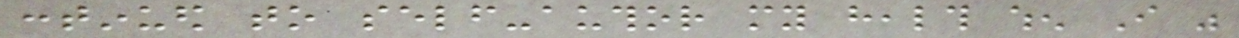continued to self-author my health when I was
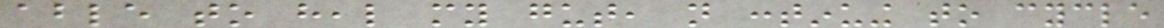able to heal my gut, not continuing to cycle
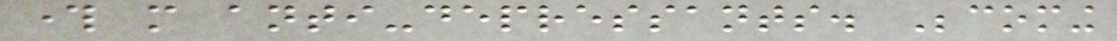through more anti-depressants. Becoming
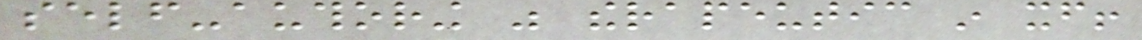self-authoring was therapeutic in itself!
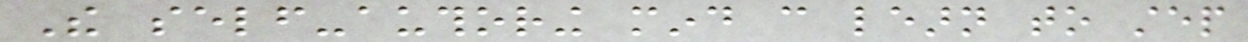The self-authoring mind can learn to step
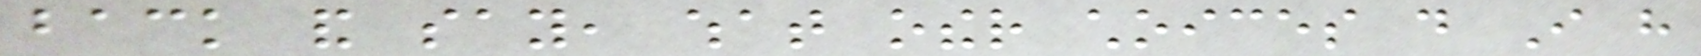back and say, what other choices do I have
